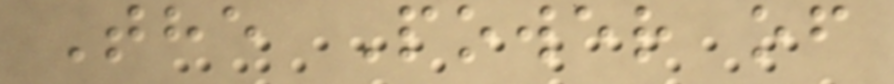The Power of
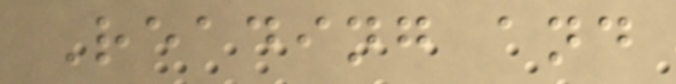Reading and
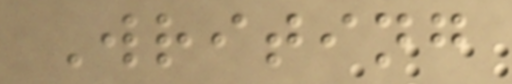Writing
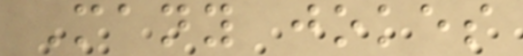Many jokes
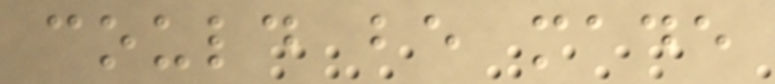could be made
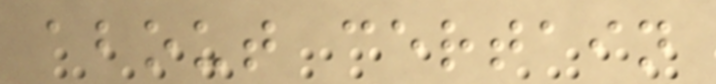about certain
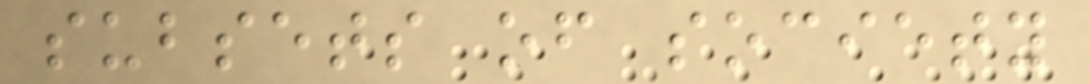subsets of society
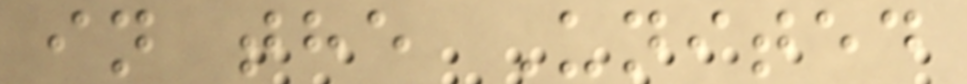in the United
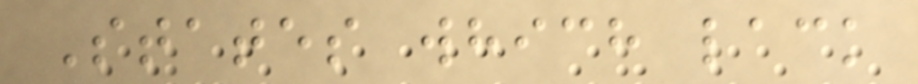States which lack
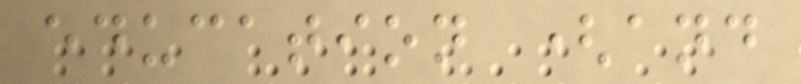education (and
